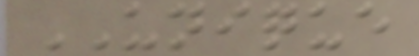UNIQUE
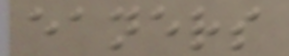eaners
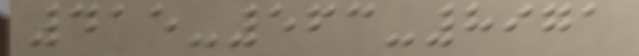415-563-8971
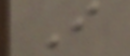I
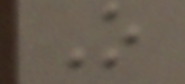O
